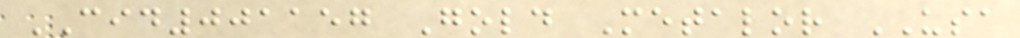CID001157 Gold Metalor USA
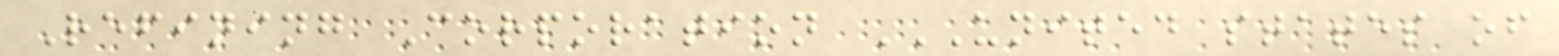Refining Corporation UNITED STATES OF
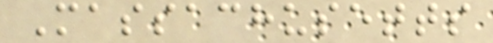Massachusetts
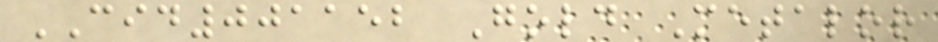CID001152 Gold Metalor
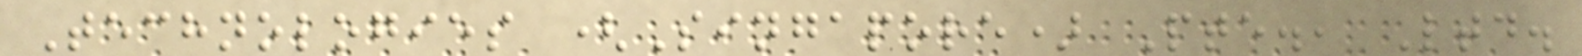Technologies (Singapore) Pte., Ltd.
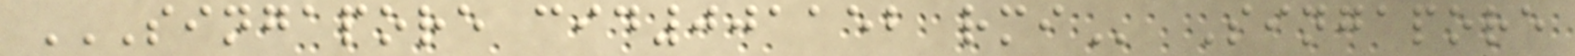SINGAPORE CID001152 RMI Singapore
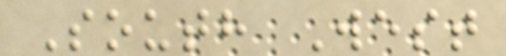South West
